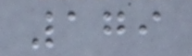179
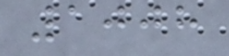1008
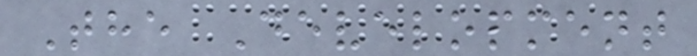The Development
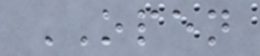OPEN
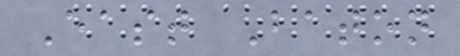East Baton
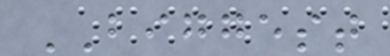BIGGEST
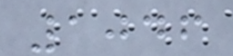1046
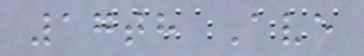17th Ave
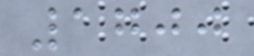1700
